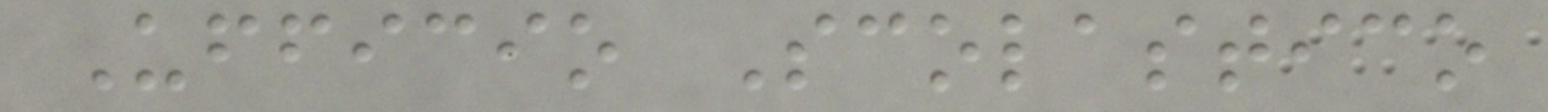Ufficio Scolastico
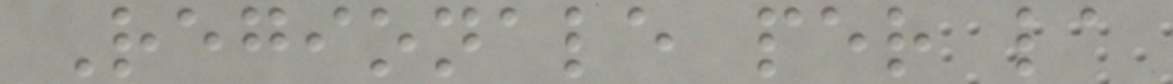Regionale per la
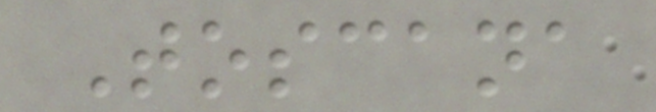Toscana
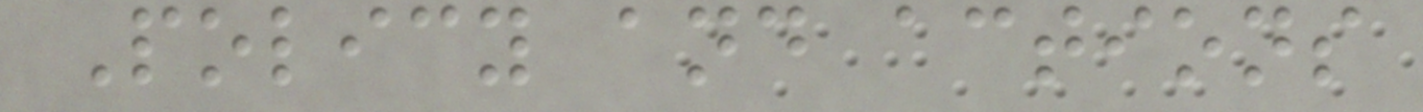Policy and actions
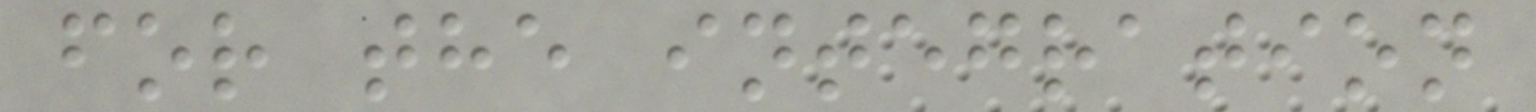for the integration
